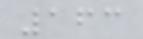163
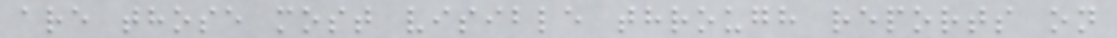are those most visible through reports on
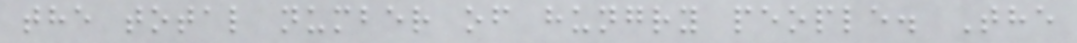the total number of hungry people. The
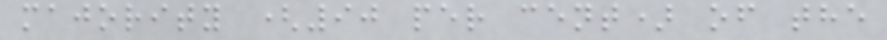majority (90 per cent) of the
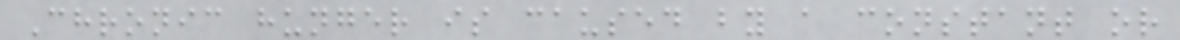Chronic hunger is caused by a constant or
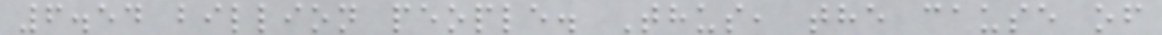6.54 billion people. Thus, the cause of
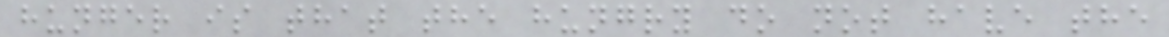hunger is that the hungry do not have the
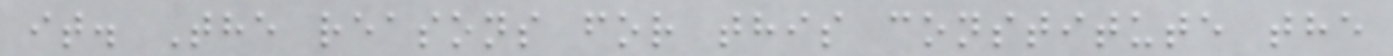it. The reasons for this constitute the
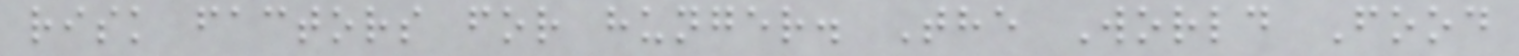risk factors for hunger. The World Food
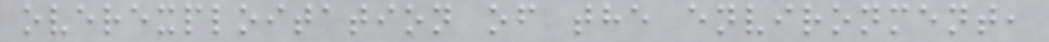overexploitation of the environment,
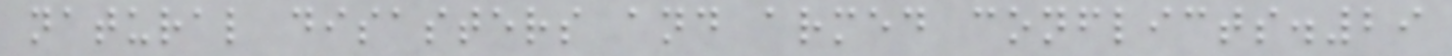natural disasters and armed conflicts.29
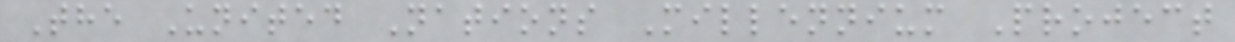The United Nations Millennium Project
